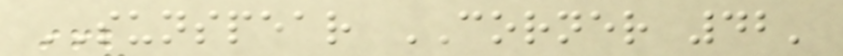SUNSPEAR CORNER 42'
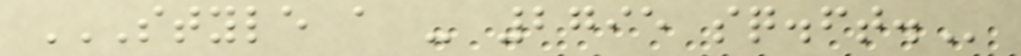STYLE A - 2795 SQ.FT.
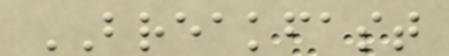BREAKFAST
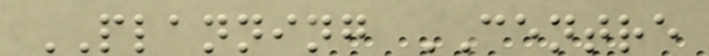PLANNING CENTRE
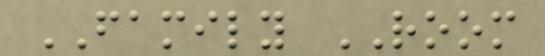FAMILY ROOM
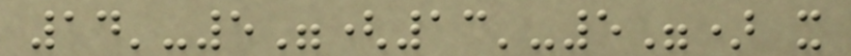14'-5"(13'-5") x
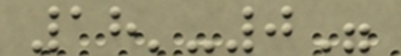18'-0"
